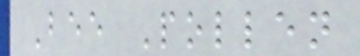Bee Pollen
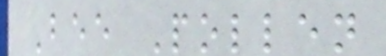Bee Pollen
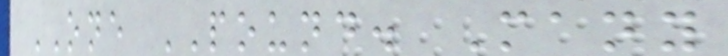ONE POUND. Many
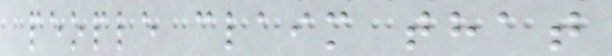people claim that
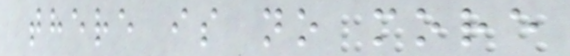there is no more
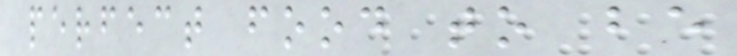perfect food to be
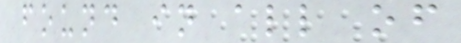found in all of
